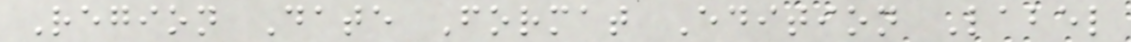Region Date Format Edition Label
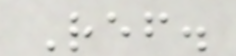Ref.
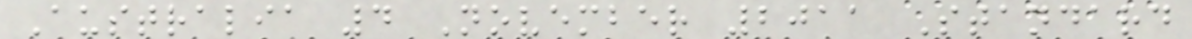Australia 4 November 2011 Standard
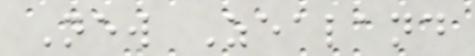New Zealand
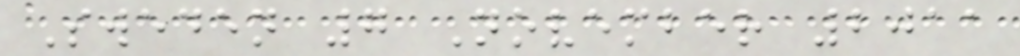Sweden 7 November 2011
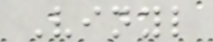Vinyl
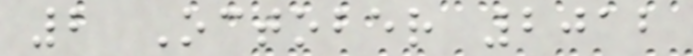2 October 2012
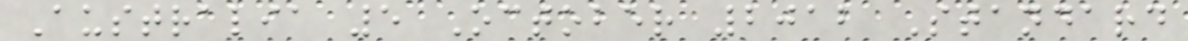Australia 5 October 2012 Standard
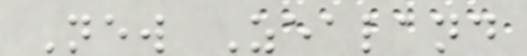New Zealand
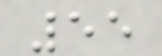55
